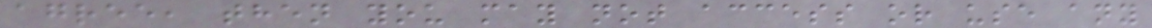agree, then you may not access or use any
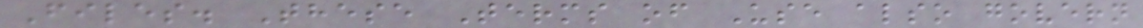Files. These Terms of Use also govern
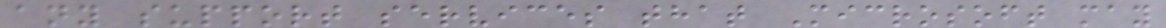any support services that Microsoft may
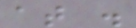at .
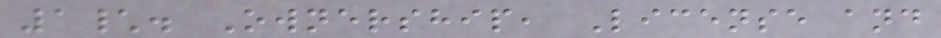1\. Ownership, License and
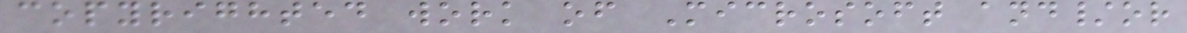copyrighted work of Microsoft and/or
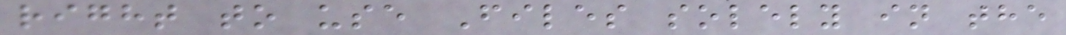right to use Files solely in the
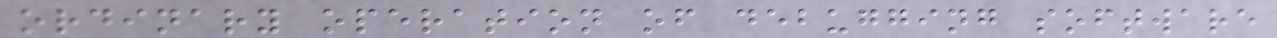ordinary operation of debugging software
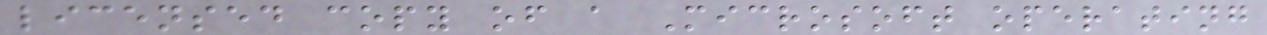licensed copy of a Microsoft operating
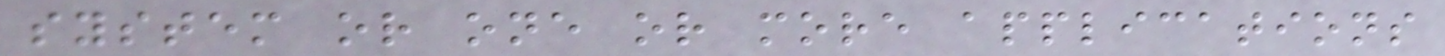system or one or more applications
